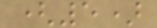(5)
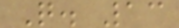Q. 13
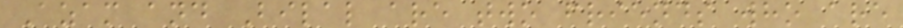Azam and Bilal are two friends who are
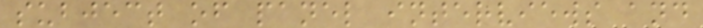subject of panel interviews and
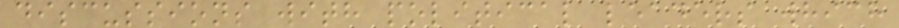discussions with political leaders which
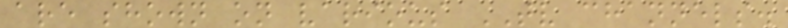are shown on various TV channels.
